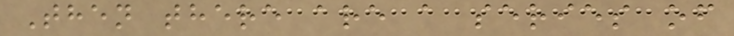Then there are a series of
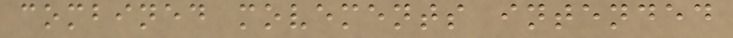combined movements intended
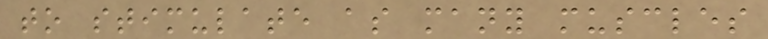to stimulate as many muscles
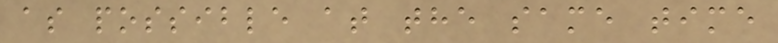as possible at the same time
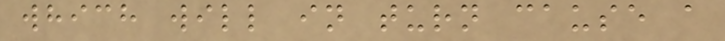which will in turn cause a
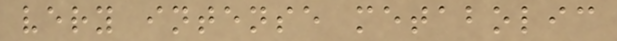very intense metabolic
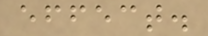effect.
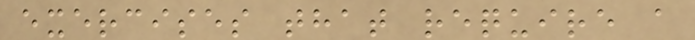exercises that require a
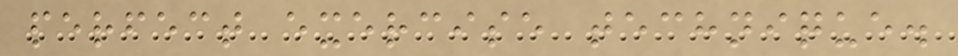perfect exercise technique.
